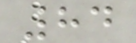84
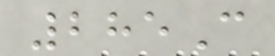285C
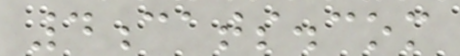4cats.com
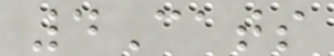4Cats
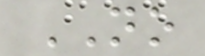NO
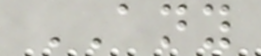ANY
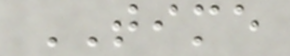TIME
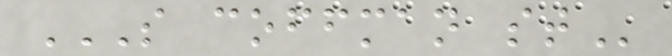S COFFMAN ST
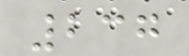237
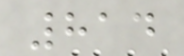814
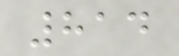814
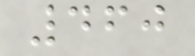460
